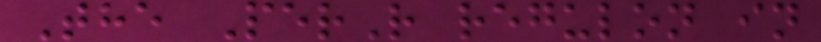The PerR regulon in
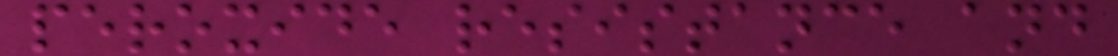peroxide resistance and
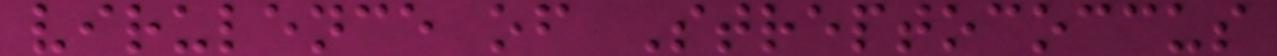virulence of Streptococcus
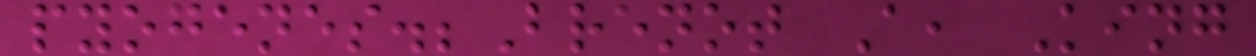pyogenes.;Brenot A, King
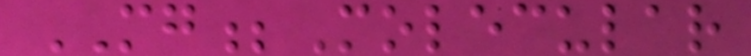MG;Molecular
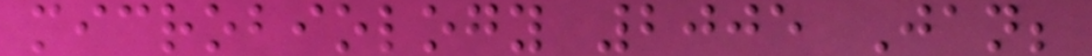microbiology 2005 Jan;
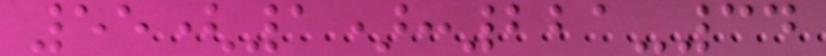55(1):221-34
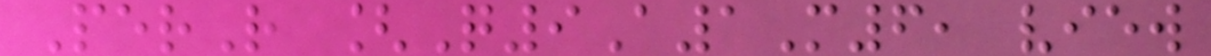PerR [Q9A1M6, view
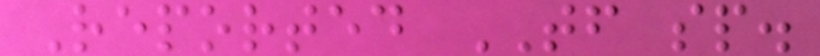Reported TF sp.
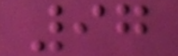97
